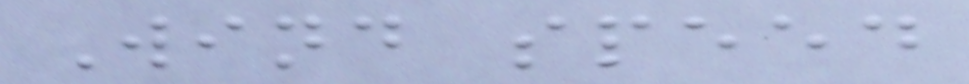Wind speed
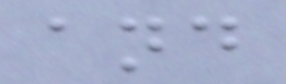and
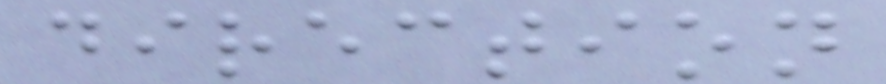direction
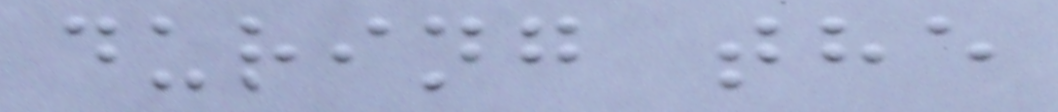during the
